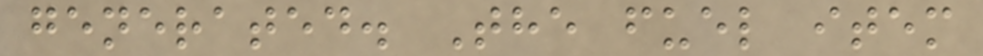generated. The fuel item
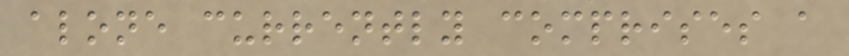alone currently comprises a
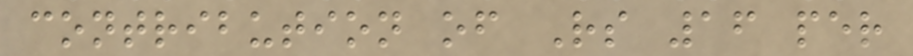contribution of Rs 16 per
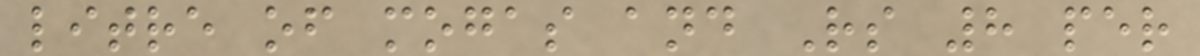litre of mogas and Rs 8 per
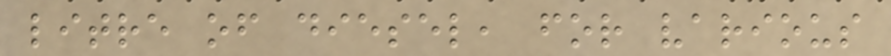litre of diesel, for various
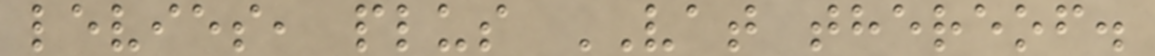levies, plus VAT thereof.
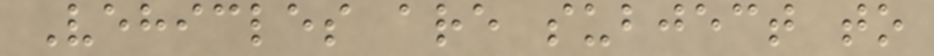Vehicles are subject to
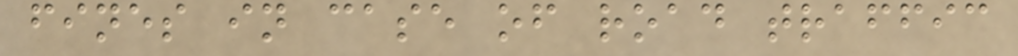fines in case of road traffic
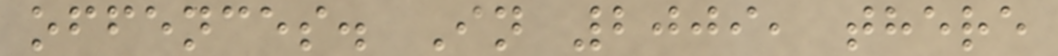offences. In 2009, there
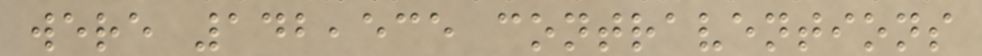were 142,535 contraventions
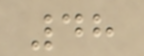48
